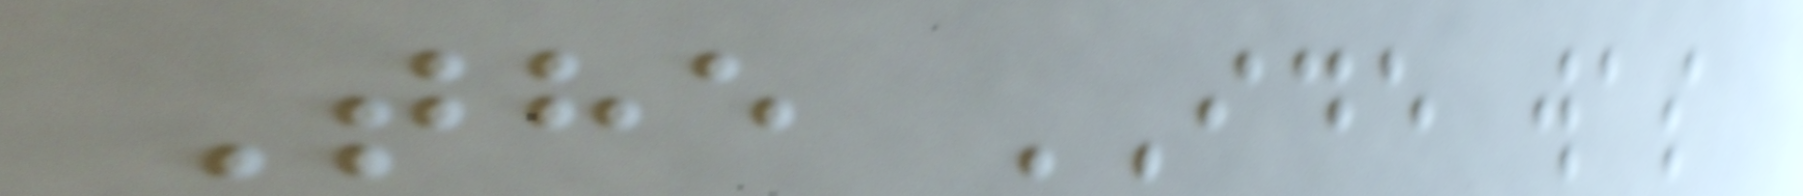The IDE was
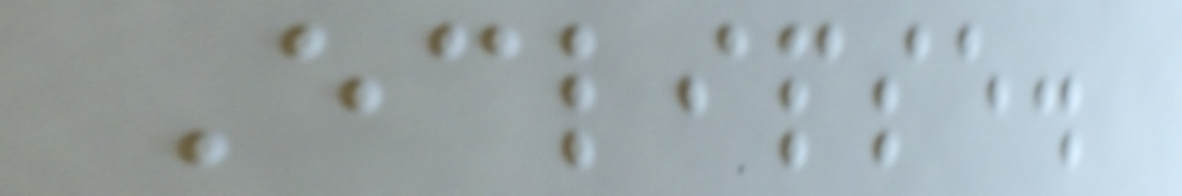Eclipse.
